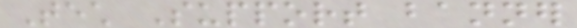Tech Support banner
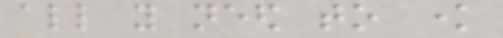all you need to know
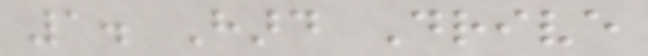1. Hard Drive
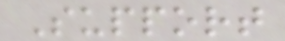Support
